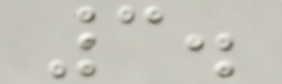3.
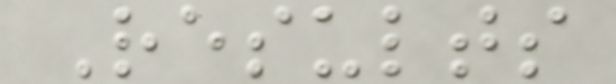Results
